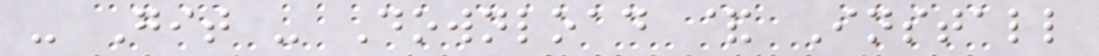- Git - Download & Install
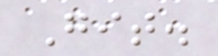Git.
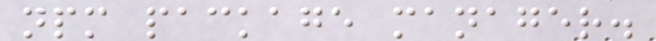npm package manager.
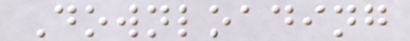Downloading
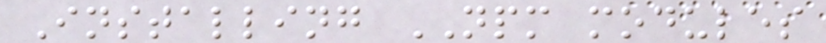Installing NPM modules
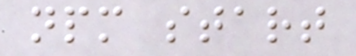npm start
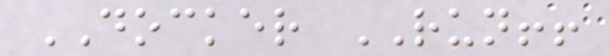DOCKER RUN!!
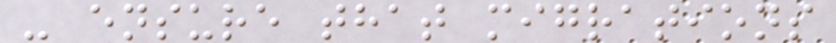- ensure that migrations
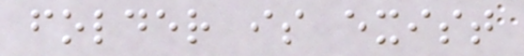folder is exist
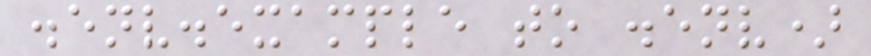.env.example to .env)
